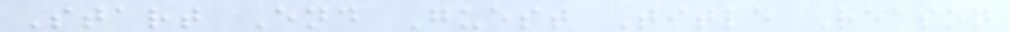Start End Guest Title Reason
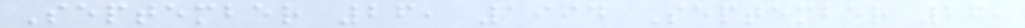September 26, 1994 September 26,
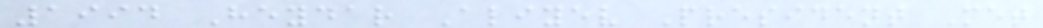1994 Heydar Aliyev President Met
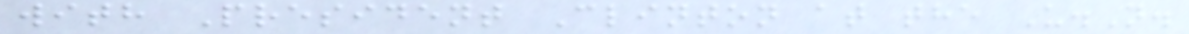with President Clinton at the U.N.
